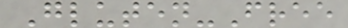Gluten-Free
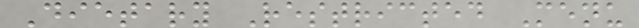Dietary Restricted Menu
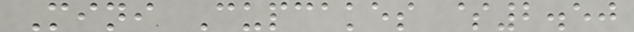Mini Cupcakes $2.50
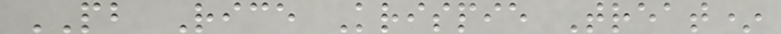PB Rice Krispie Treat*
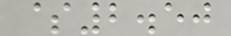$2.50
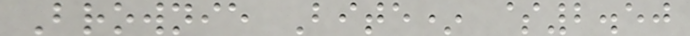Brownie Bite* $2.50
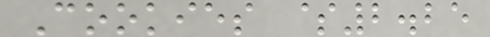Cookies $2.25
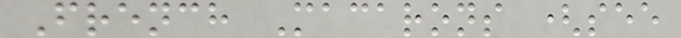French Macarons (see
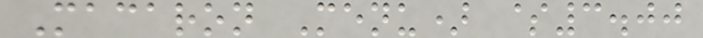Macaron Menu) $3.00
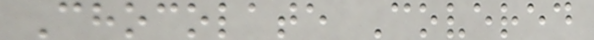Chocolate Covered
